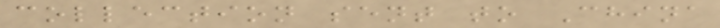collection sent to China
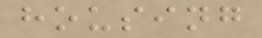housing
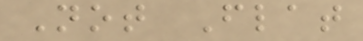Not Flat
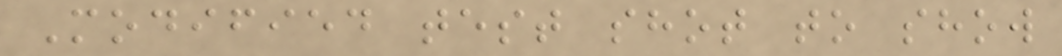Modified test shot to show
